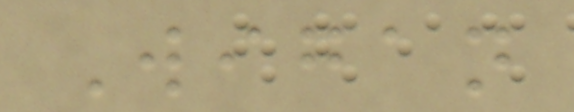Wigan
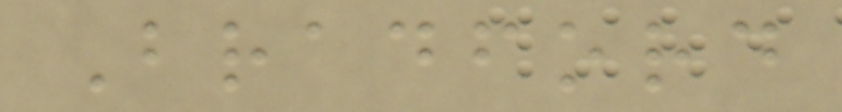Bradford
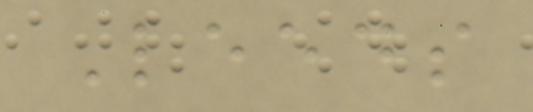Leeds
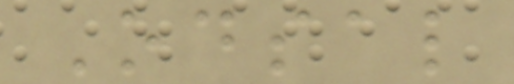Odsal
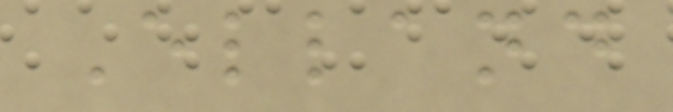Elland
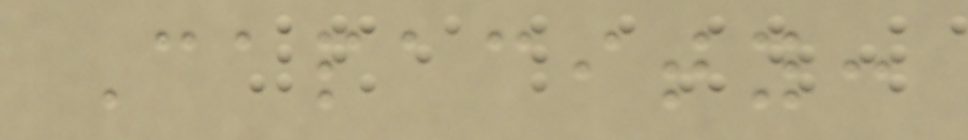Capacity:
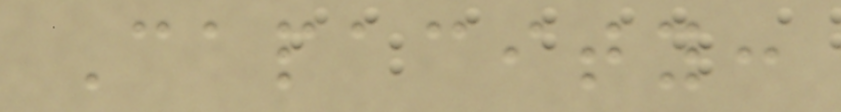Capacity:
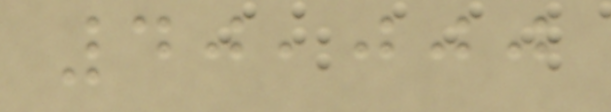40,000
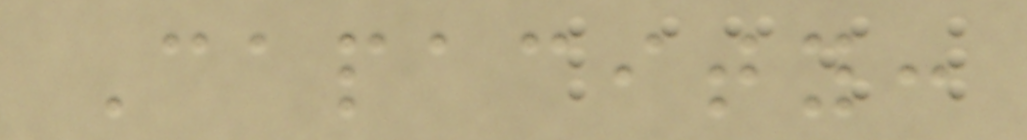Capacity:
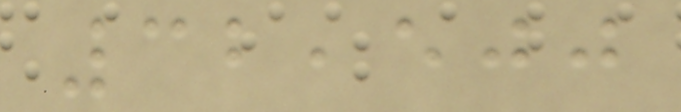32,500
